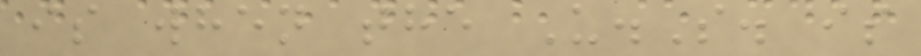is when the U.S. is
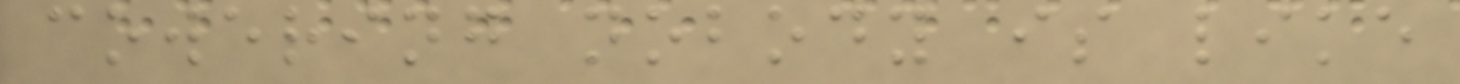cowering nobody is like
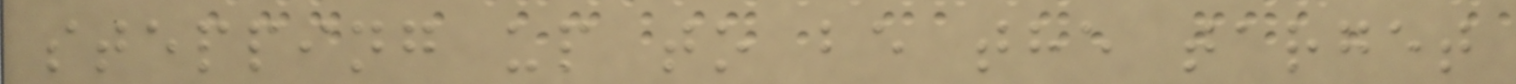stepping up to be the target
